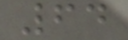64
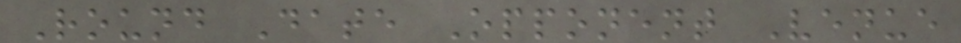Round Date Opponent Venue
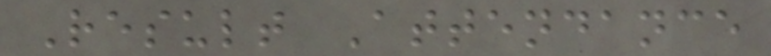Result Attendance
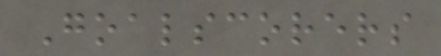Goalscorers
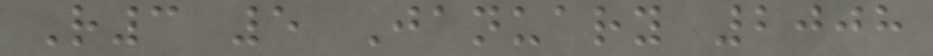R3 5 January 2008
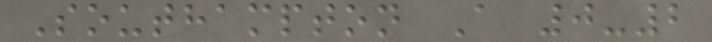Southampton A 0-2
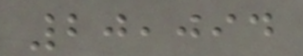20,094
